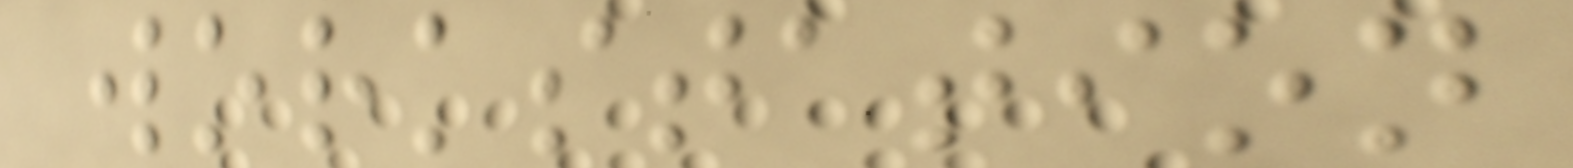workstation
